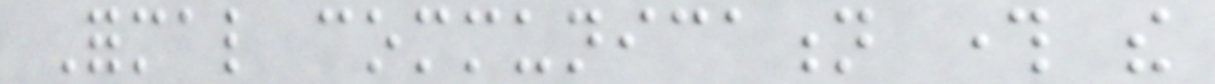Formal communication through the
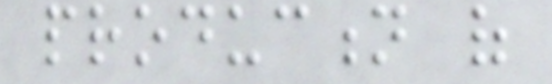production of
